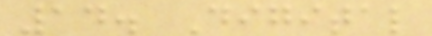14. Digital
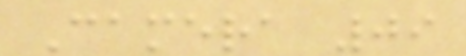Camera 09
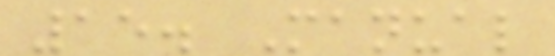15. Manual
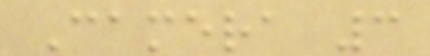Camera 3
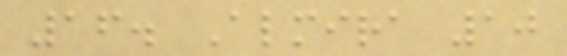16. Almira 10
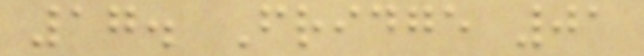17. Fridge 01
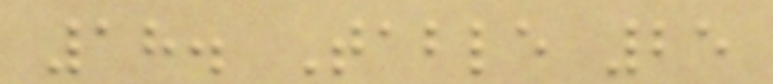18. Table 25
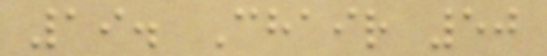19. Chair 50
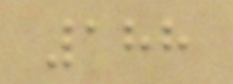188
